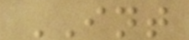INT
